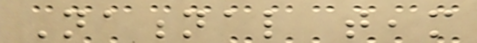National team
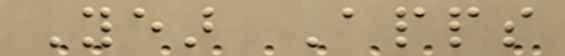Year Apps
